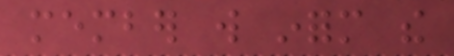member will inform the
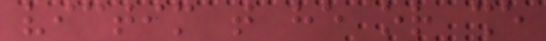victim that he or she
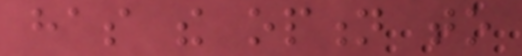has the option to
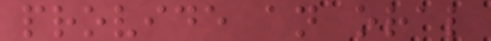provide an oral
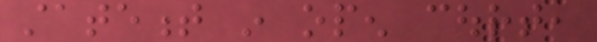statement in open court,
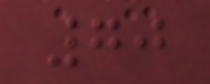70
